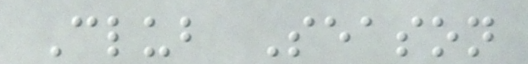Club Season
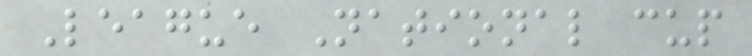League National cup
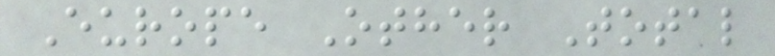Europe Other Total
